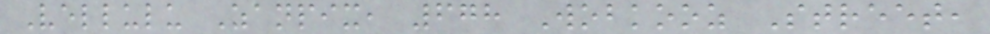Vellulu Zanpix, 678 Wobkooz Street,
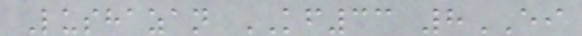Lushazan KF33 8EI
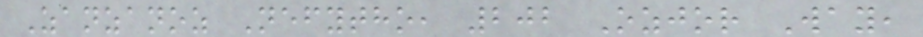Zanzanoz Nefytho, 202 Ozjor Way,
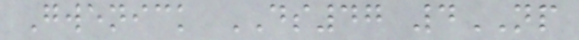Gwenick DS47 4NP
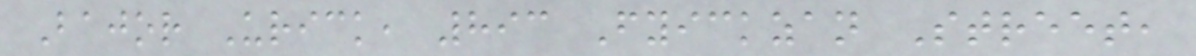Bajor Urick, 893 Fyickzan Street,
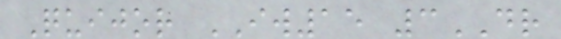Quijor IW15 3DR
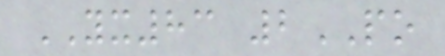YX83 2PO
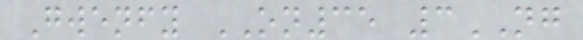Gwenfy ON35 3NG
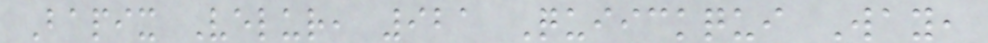Bapix Velur, 921 Quiickqui Way,
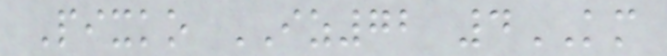Pixko IZ72 4KM
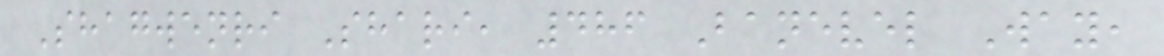Shagwenri Shari, 486 Banevel Way,
